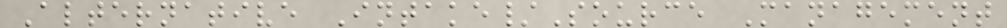Alternative Intake/Source Management
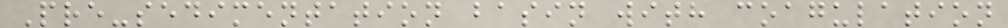Pre-sedimentation basin with coagulation
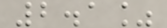2.1%
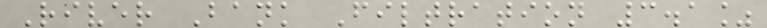River Bank Filtration 3.1%
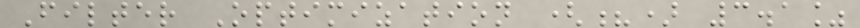Filter Optimization (?) 3.1%
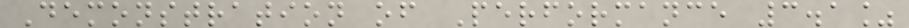Demonstration of Performance 3.1%
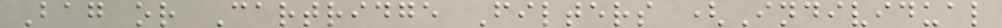Bag or Cartridge Filters (Individual
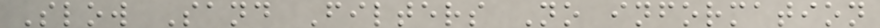Slow Sand Filters No information
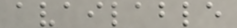available
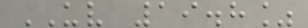UV 19.8%
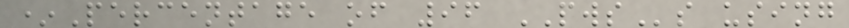*Percentage of 96 PWSs using
